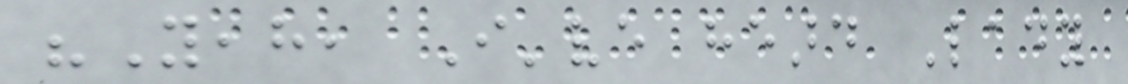"Yeah, I've heard Lady
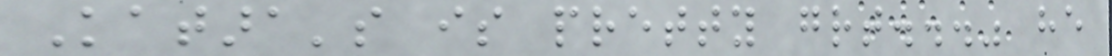Katara's is pretty great..." he
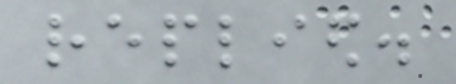replied.
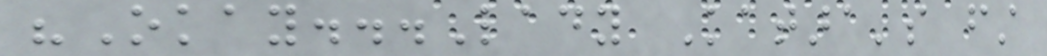"Okay...Lady Katara's first
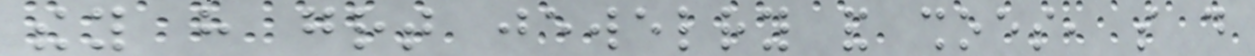they have great jewelry and shoes, so do
